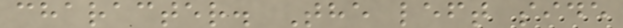character. The left side
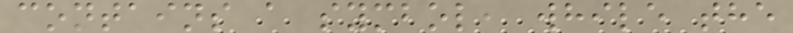contains a symbol, while the
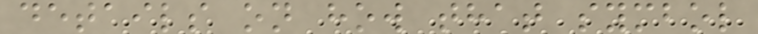details on how that symbol
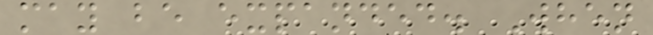may be expanded. When
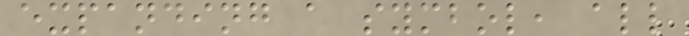expanding a symbol, all
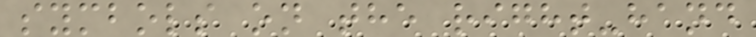symbols on the right-hand
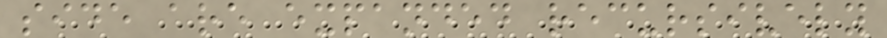side are expanded recursively
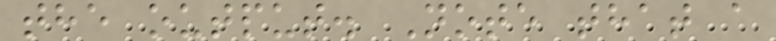the output. Note that a
